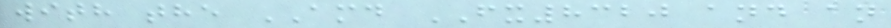with the AMD FX8320 and an
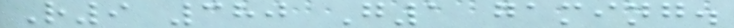R9 380 G1 gaming.
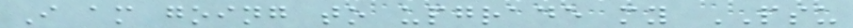I am going to upgrade my PSU
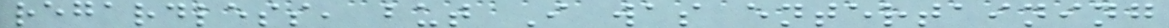regardless, but I was entertaining
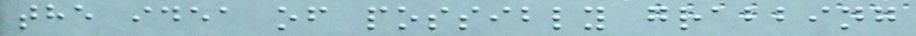the idea of possibly grabbing
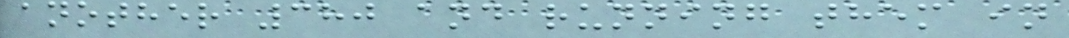another 380 and running them in
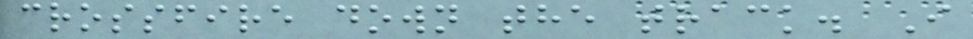crossfire down the track. I
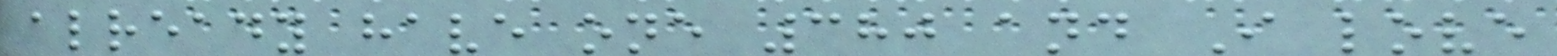already have one 380 and I love
